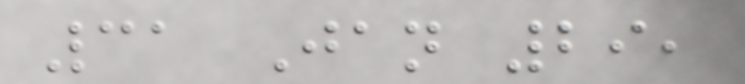31 Jan 29,
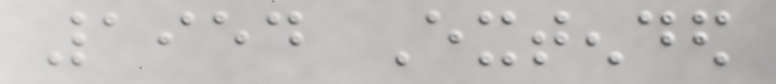1954 Extended
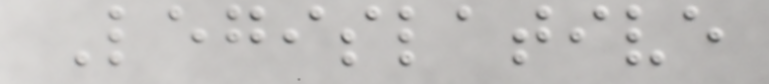Legislative
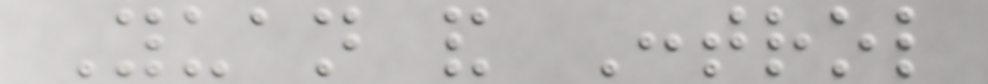Yuan and Control
